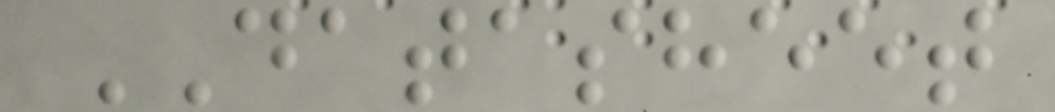DATASHEET
